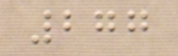277
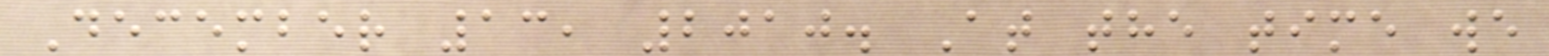December 13, 2010. At the time we
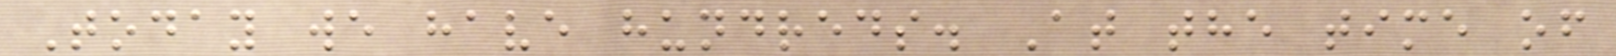Today we have hundreds. At the time of
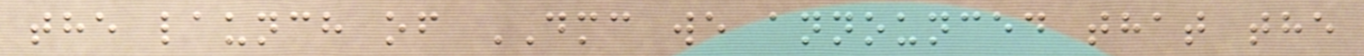the launch of DMC we announced that the
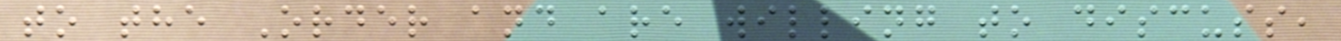to the Order and are willing to discuss,
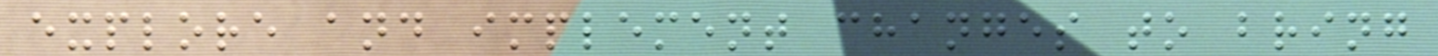explore and implement changes to bring
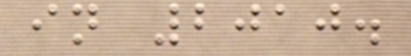in 2010.
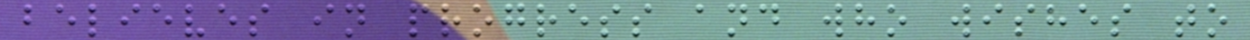believes in progress and who wishes to
